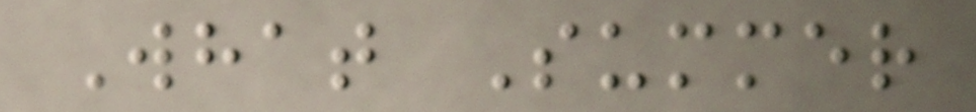What Summer
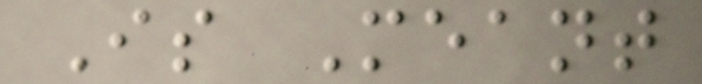Is Meant
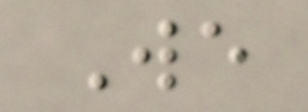We
